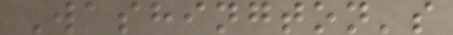Washington's
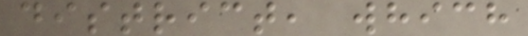district, which
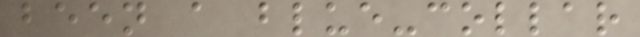been a blue-collar
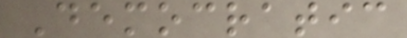Democratic
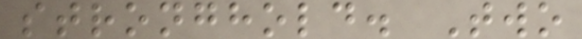stronghold. Two
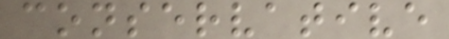conservative
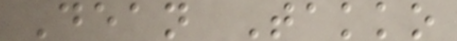Dean Takko
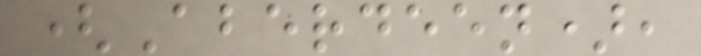(Aberdeen),
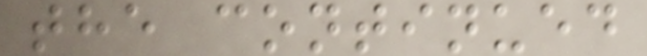the continued
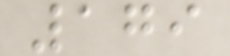179
